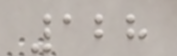128
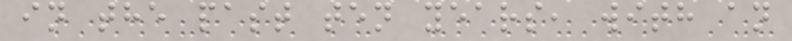in the past ten years, with an
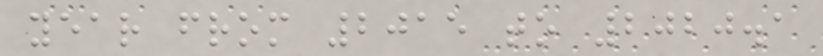year from 2015 to 2020.1
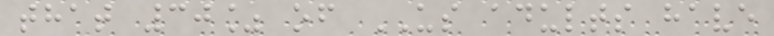that 30% of US adults have
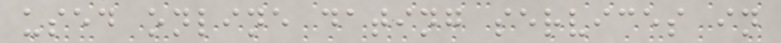used online dating services in
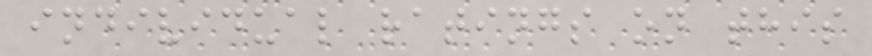individual ratings on this
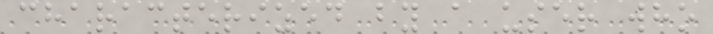characterized by a user who
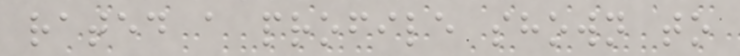rated a profile shown to
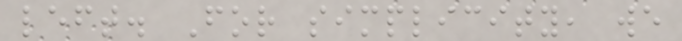left. For simplicity, we
